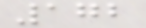172
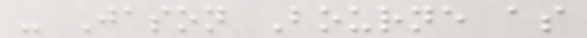- Jason Bourne as
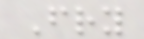Fry
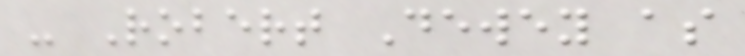- Robert Dewey as
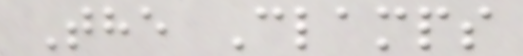The Clamps
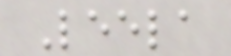Leela
